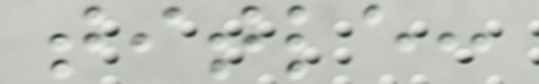title:
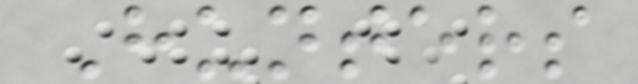Hunters
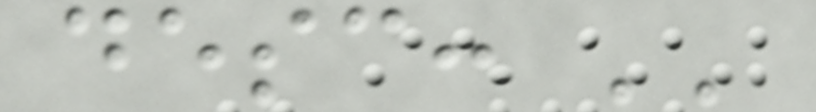desc: ''
